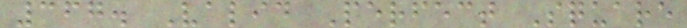367. Valid Perfect Square
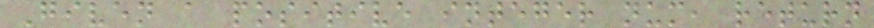Given a positive integer num, return
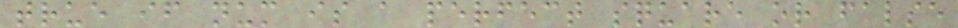true if num is a perfect square or false
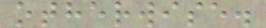otherwise.
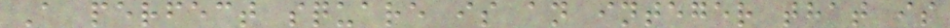A perfect square is an integer that is
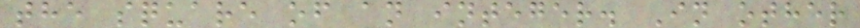the square of an integer. In other
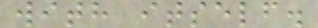with itself.
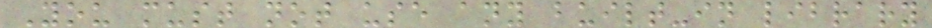You must not use any built-in library
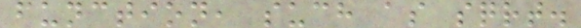function, such as sqrt.
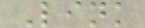Link
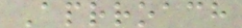Aprroach
